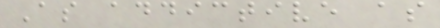As addictive as
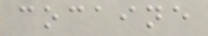cocaine
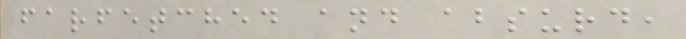farfetched and absurd,
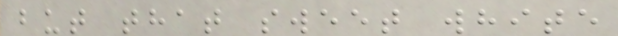but that sweet white
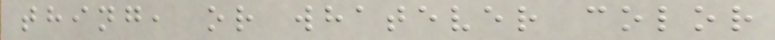thing, or whatever color
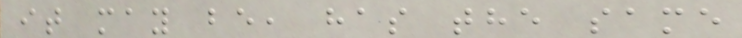it may be, has the same
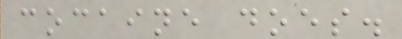cocaine does.
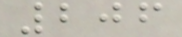206
